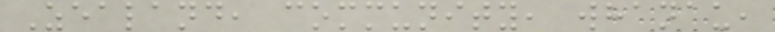Zealand, community, whanau,
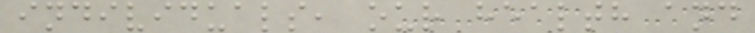individuals, our health and
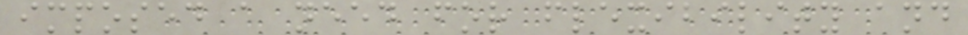imposed a need for flexibility and
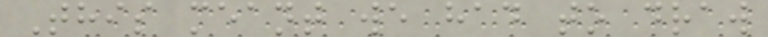This meant we had to draw
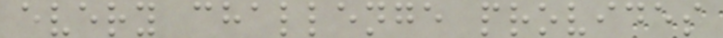every challenge provides
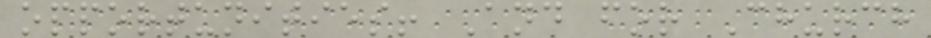opportunities! And for Church
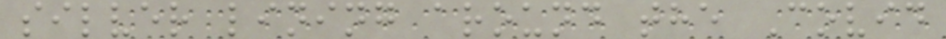silver lining around the Covid
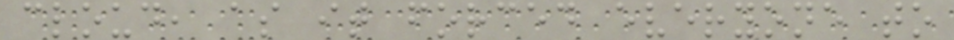cloud, as it forced everyone to
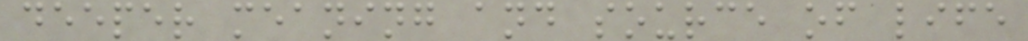deeper meaning and source of life
